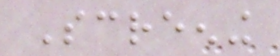Screening
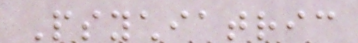Psychiatric
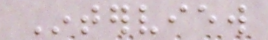Interview
